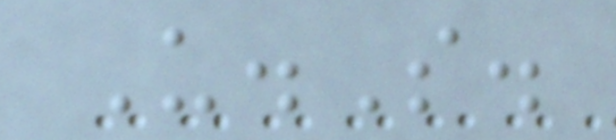U.S.
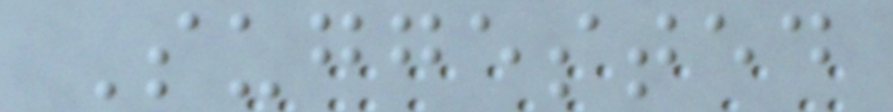Suggested
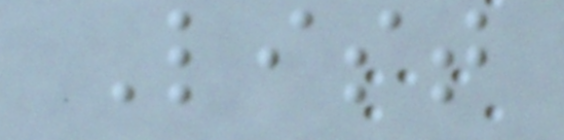List
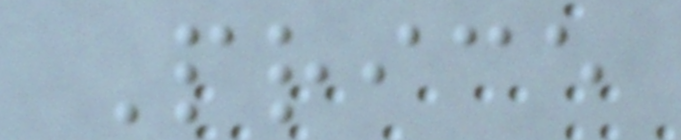Price
